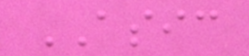ASIC
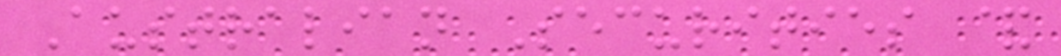Australian Securities &
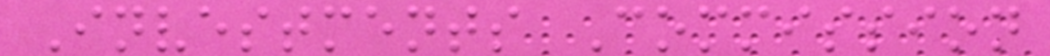Investments Commission
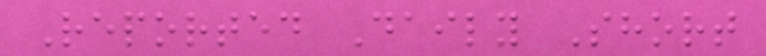Reported Daily Short
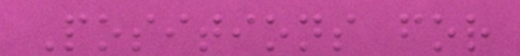Positions for
